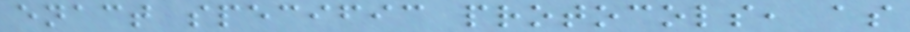enact specific protocols, as
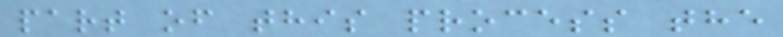part of this process the
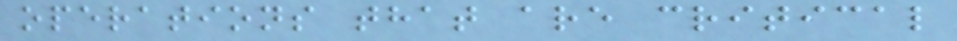operations that are critical
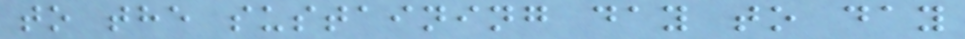to the sustaining day to day
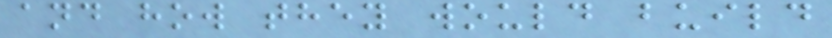and how they would build
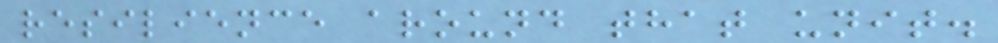resilience around that unit.
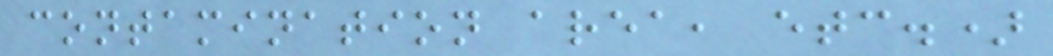contamination area, etc.)
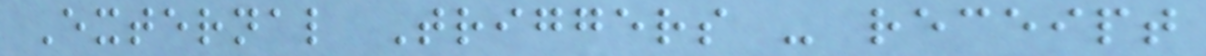External Triggers - receipt
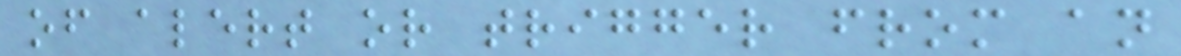of alert or trigger from an
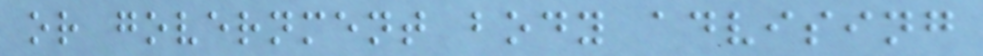or government body advising
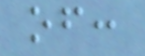of:
